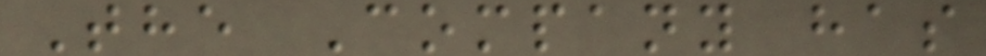The Company has
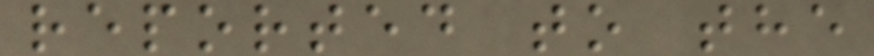reported to the
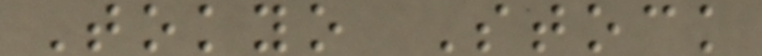Tokyo Stock
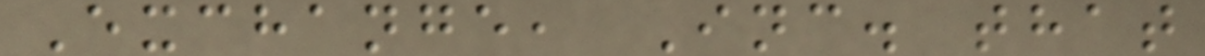Exchange, Inc. that
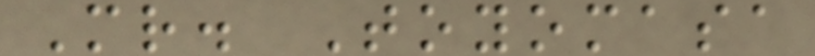Mr. Toyomasa
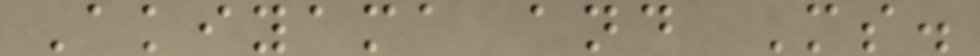Akiyama and Ms.
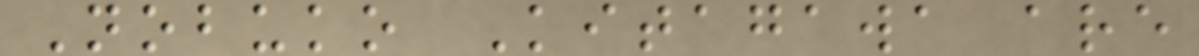Nobuko Kitagawa are
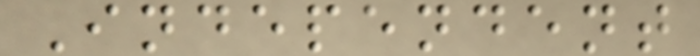Independent
